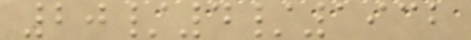20/4/1932
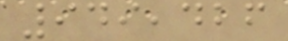949,426
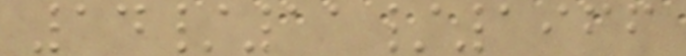14/11/1966
